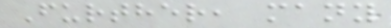Further, many
